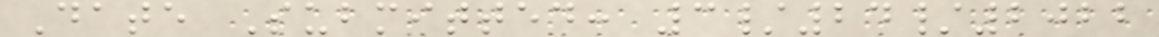Date Submitted: 3/24/2022
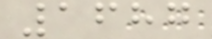1687
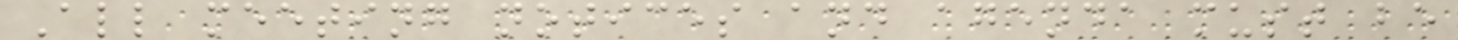All meeting notices and agenda must be
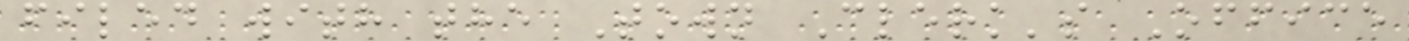filed with the Town Clerk's Office
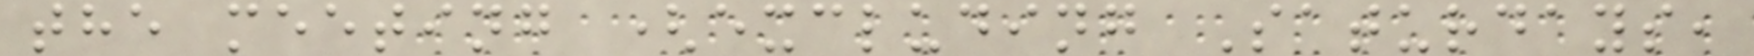the meeting (excluding Saturdays,
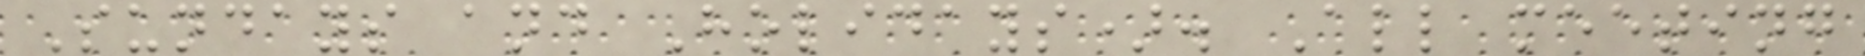Sundays and Holidays). All meeting
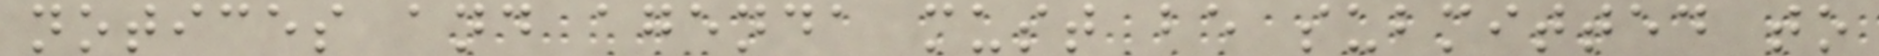notices and agenda must be submitted to
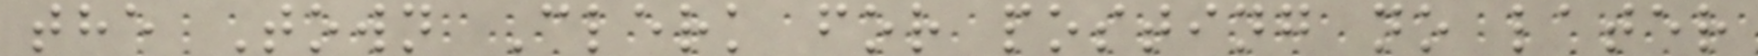the Town Clerk for posting no later
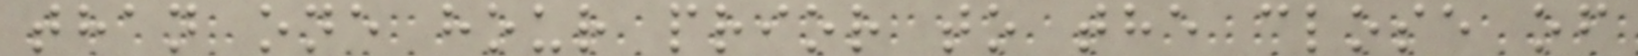than one hour prior to the close of
